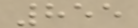855
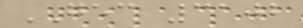GEC 3102
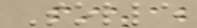Solle
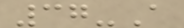37-A
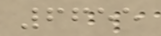6655
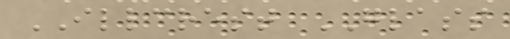ILLCREST GLASS
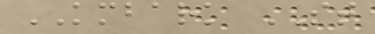KMBARK ST
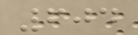604
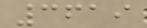3619
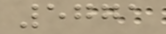5771
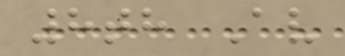8th Av
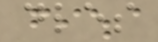dles
